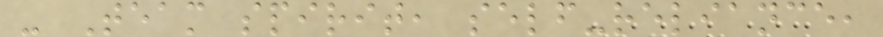- Team spirit, self-reliance,
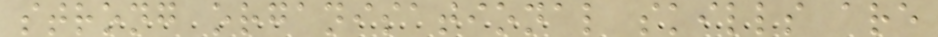strong organisational skills are
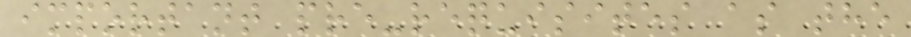important pre-requisites as the
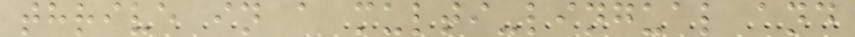thrive in a multi-lingual and
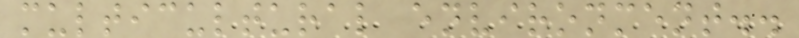multicultural environment..
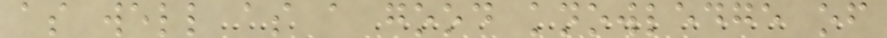as well as a good knowledge of
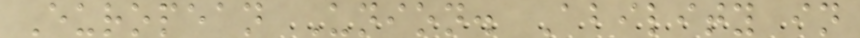European Union. Ability in
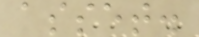asset.
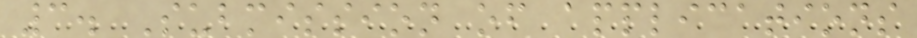3. Submission of applications
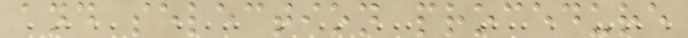and selection procedure
